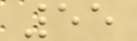55
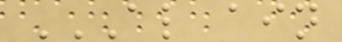AL AIN
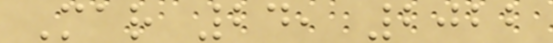Mar 24, 2022
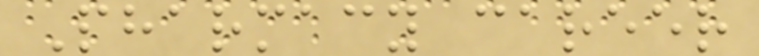Pharmacy career
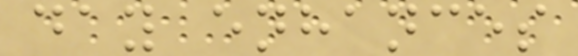day enhances
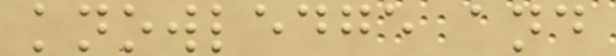knowledge and
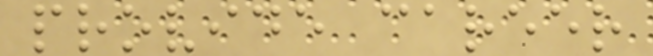provide career
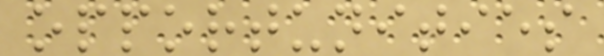opportunities
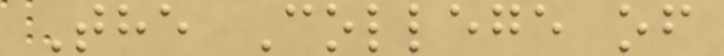The College of
